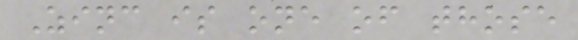Zinc is one of those
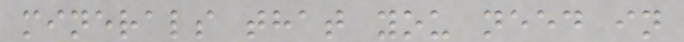minerals that you need in
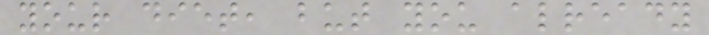your diet, but you already
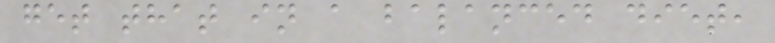get that in a balanced diet,
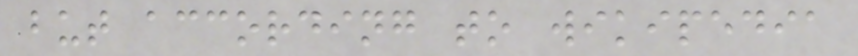but according to wikipedia
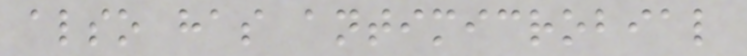also has antimicrobial
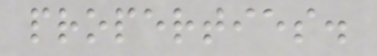properties.
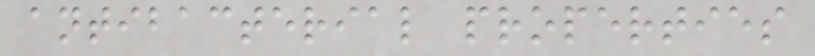antibacterial properties
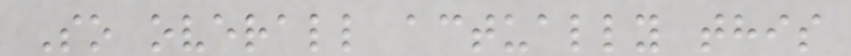So overall actually this
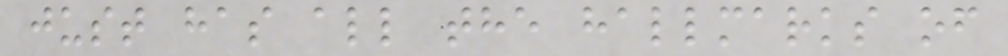just has all the hallmarks of
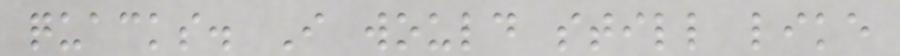quacks. I would still like
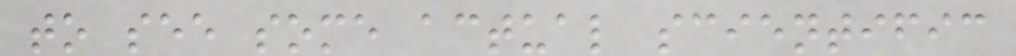to see some actual scientific
